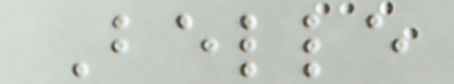Belle
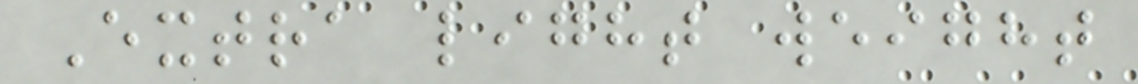Extra light weight
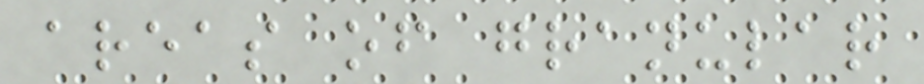areas of granular
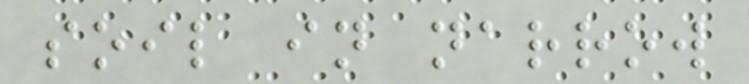soil in narrow
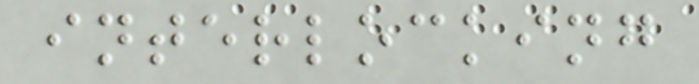interlocking
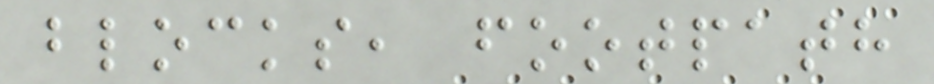blocks, footpath
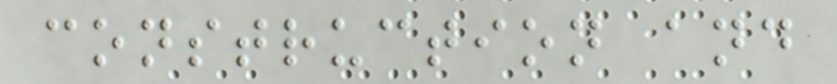construction and
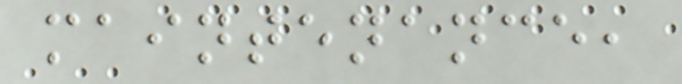maintenance,
